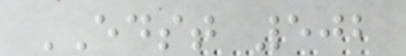EDST 502
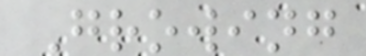Growing
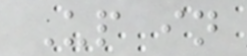Up in
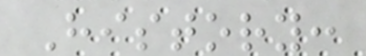History:
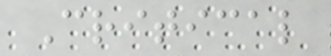Critical
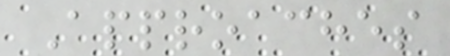Approaches
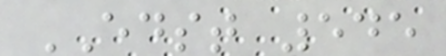EDST 545
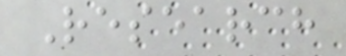Research
